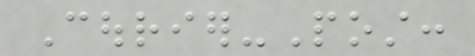Courier-Post:
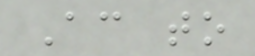According to
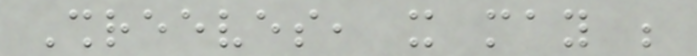Shreeves, it may be
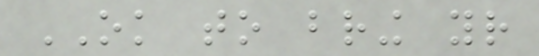OK to bring your
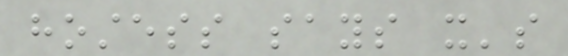hostess says it's
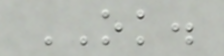OK.
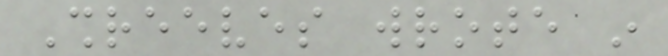Shreeves wrote in
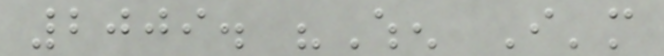2009. "When I'm
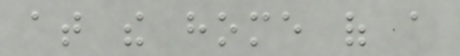at the home of a
